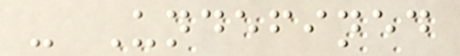- Undefined
